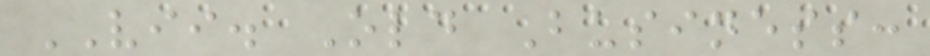VII. Old Business:
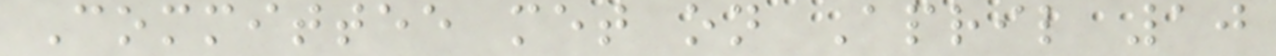Committee met on April 10
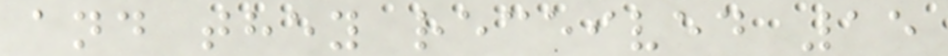and they received 15
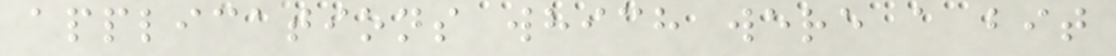applications which were a bit
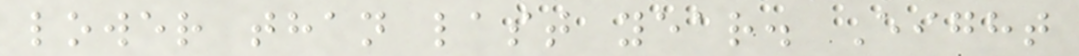lower than last year. Eight
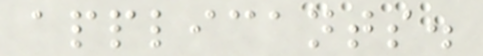applicants.
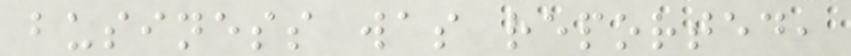business was reported,
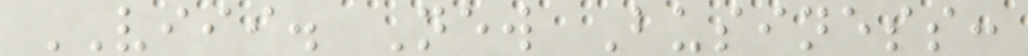VIII. New Business:
